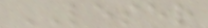LESER
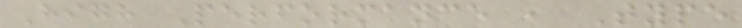High Performance , Type
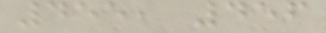455, 456
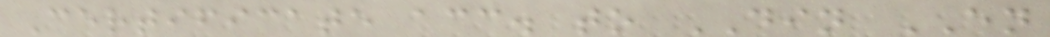Certificate acc. to DIN EN
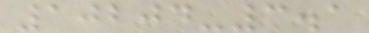10204-3.1
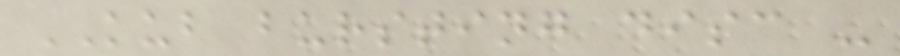KUB bursting disc -
